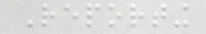Reporting
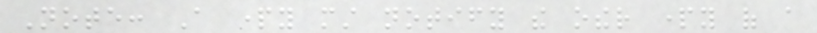Note: A party must notify the other party of a
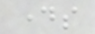days
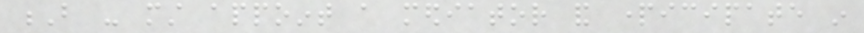B - must appoint a mediator and participate in
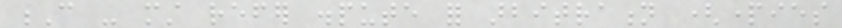C - must refer dispute for arbitration (parties
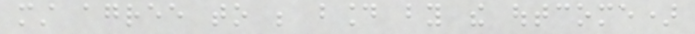must agree to be bound by the outcome)
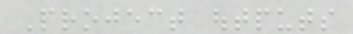Project outputs
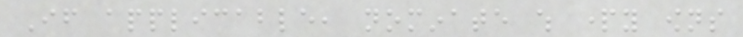If applicable, nominate which party owns
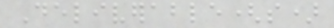Deliverable(s)
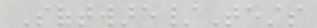Software/Tests
